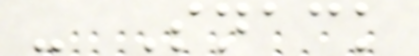- Snack
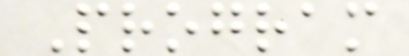Program
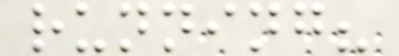running?
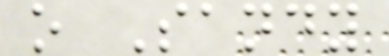o Sandy
